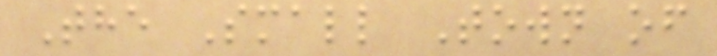The Small Town of
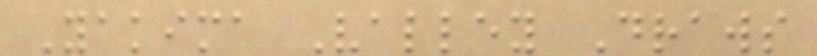Yakima Valley Draws
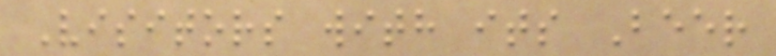Visitors with its Beer
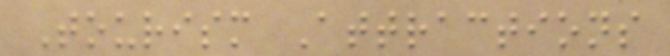Tourism Attractions
